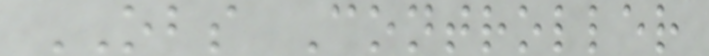OBS Controller
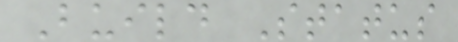Build Status
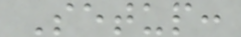Setup:
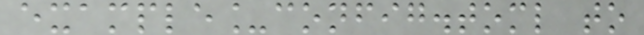example_config.toml to
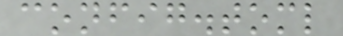config.toml
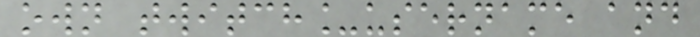own twitch_username and
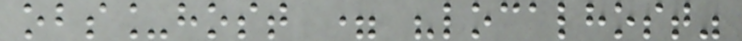obs_host = "localhost"
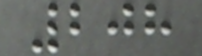208
